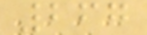267
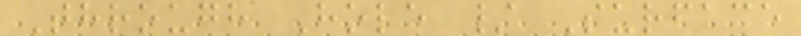Through Hole / Surface
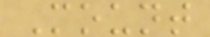Mount
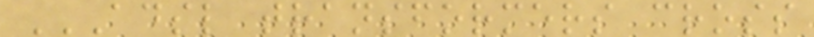ADSL TRANSFORMERS CROSS
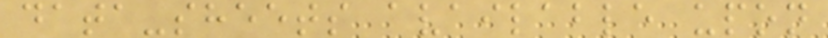data-sheets available upon
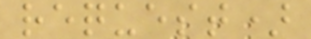request)
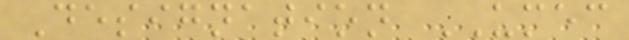Designation UMEC
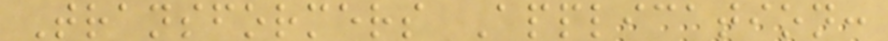Transformers Application:
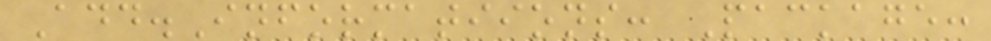Add.Informatiions: Package:
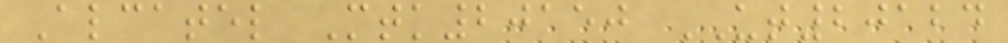Alcatel Mtk20150 UT20124
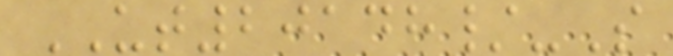UT20148/-S
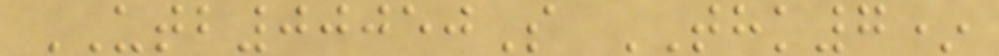UTB00050S THK7*
